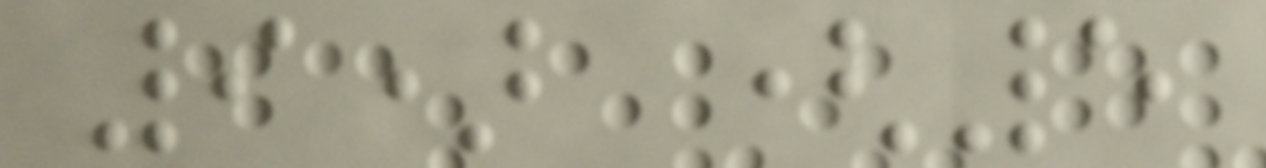9) (5
